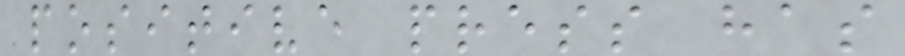positive press has
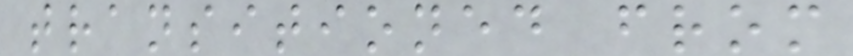transitioned from
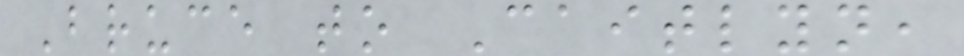Bruce to Caitlyn,
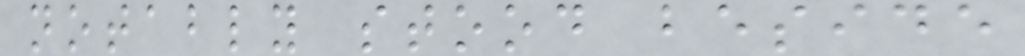notably stood beside
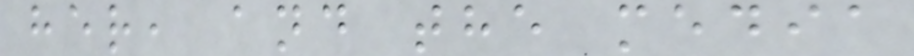her, and the media
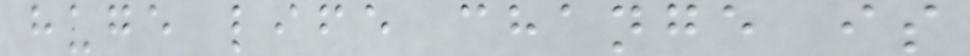huge life change is
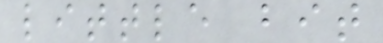little bit
